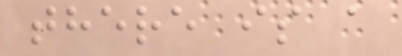there is a
